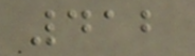412
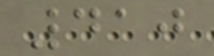410
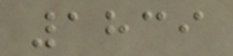1839
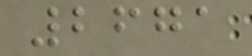2671
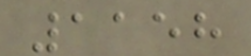1158
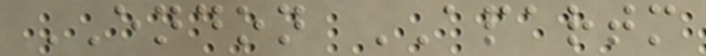ENDON APARTM
